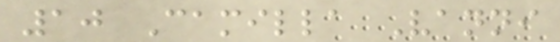10 Camilla Vanni
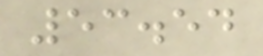53.54
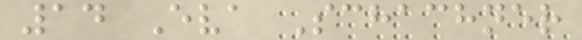14 Eva Schachner
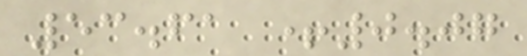53.61 +0.07
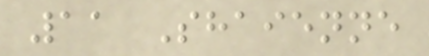11 Shaienne
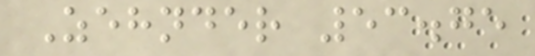Zehnder 53.75
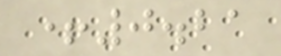+0.21
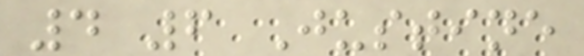4 6 Justine
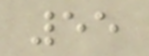55
